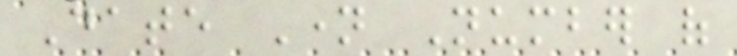Date Name Number of
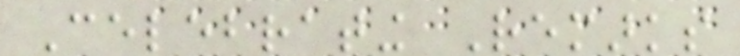Celebrating Remarks
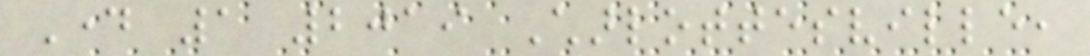Day 1 2019 Charlottesville,
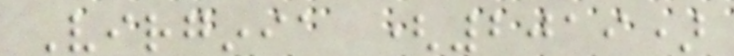Virginia (2019)
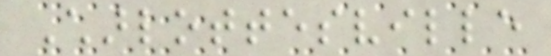Charlottesville
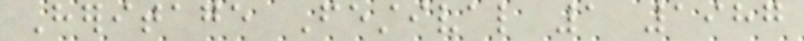Heritage Festival 1 1987
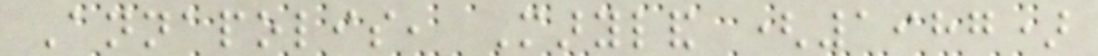Annapolis, Maryland (1987)
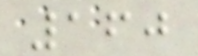160
